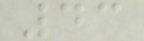43
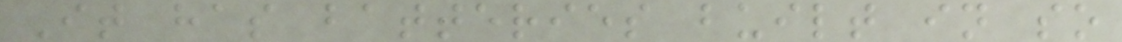It has batteries built in so
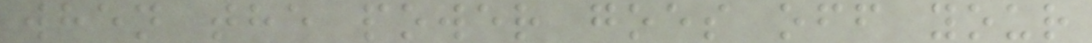when the power goes off your
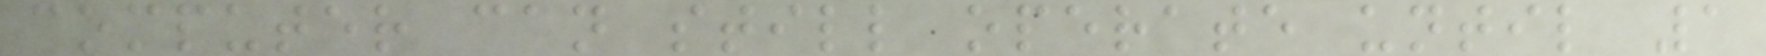computer can still operate until 1
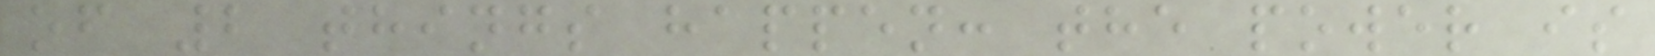of 2 things happen: the power is
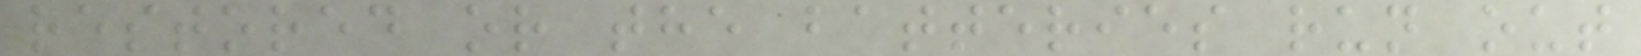restored or the batteries run out
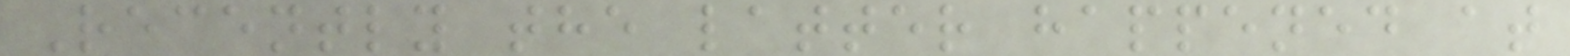Recently the latter happened at
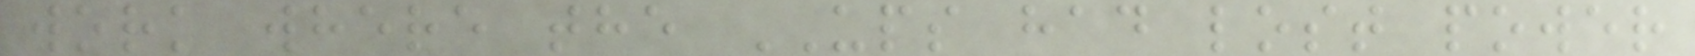work where the UPS had lost power
